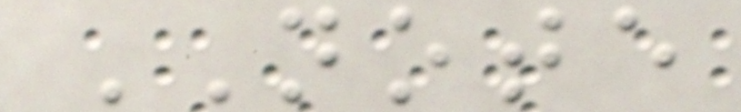NOTE
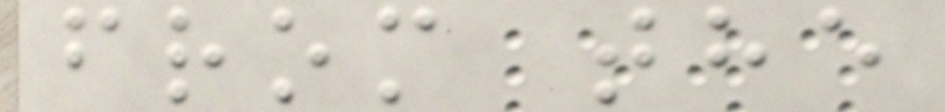from the
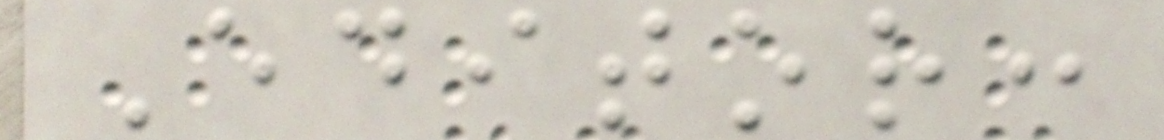Editor:
